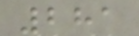281
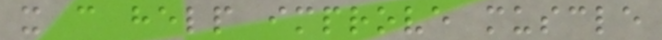it can help improve muscle
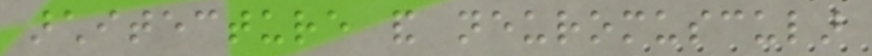architecture and neuromuscular
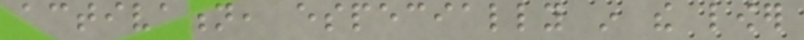activation, especially in the lower
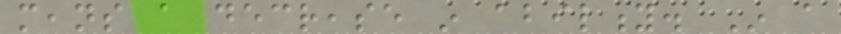means a decrease in ability. In a
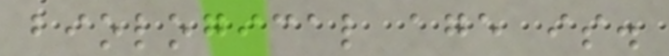biological age is.
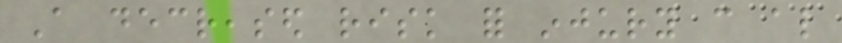A decreased risk for injury can also
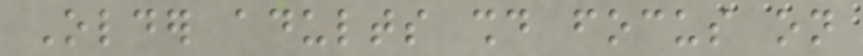Older adults should focus on
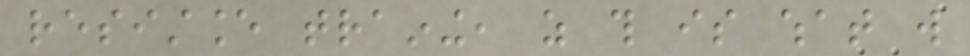resistance training, as this is what will
